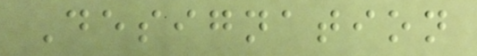Designation
